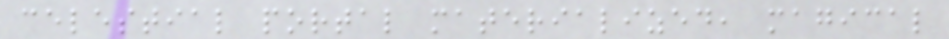celestial portal materialized, magical
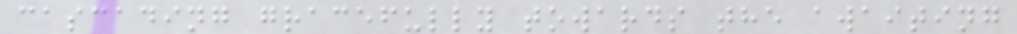cascading gracefully towards the awaiting
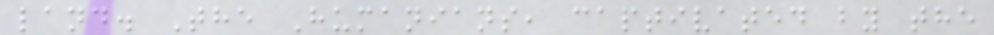land. The Humanians, captivated by the
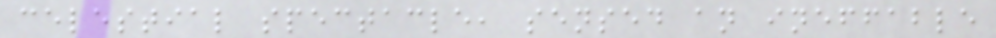celestial spectacle, sensed an ineffable
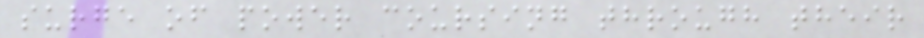surge of power coursing through their
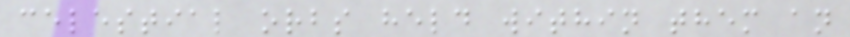celestial orbs held within them an
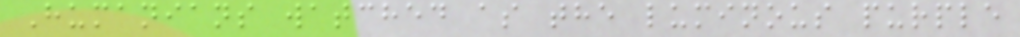Humanians watched as the luminous purple
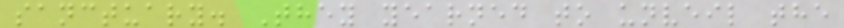sanctuary. They yearned to unveil the
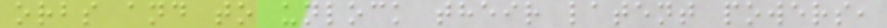orbs and to unlock their latent powers,
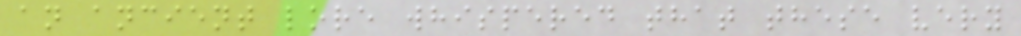an ancient lore whispered that these very
